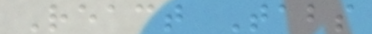React Tabs
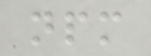npm
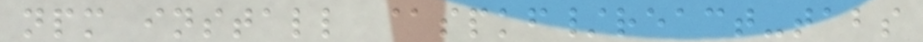npm install @spkf/react-tabs
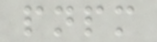pnpm
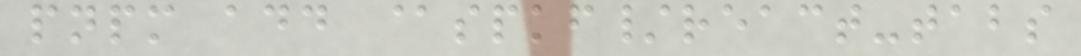pnpm add @spkf/react-tabs
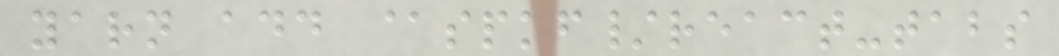yarn add @spkf/react-tabs
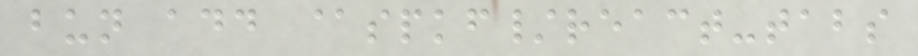bun add @spkf/react-tabs
